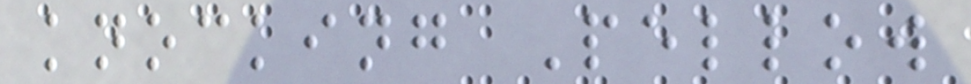knocking Pellow
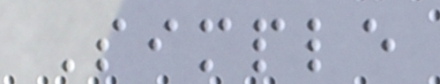Simple
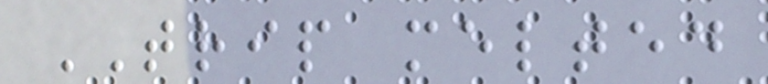TRIP melted
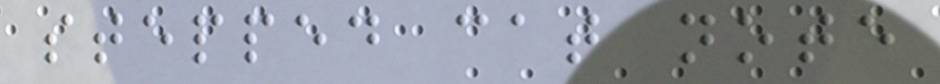stepped cat note
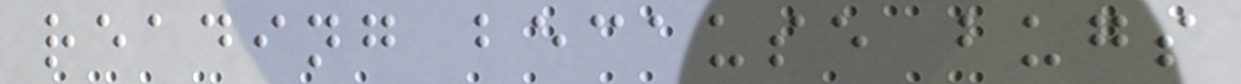reading because bugs
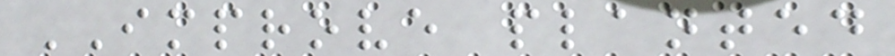IMPROVE planted
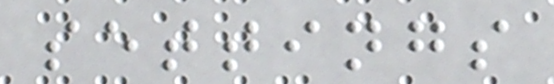settings
